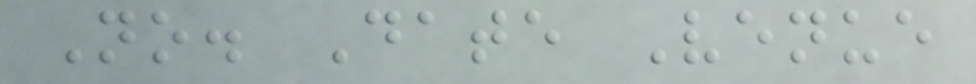No. Date Venue
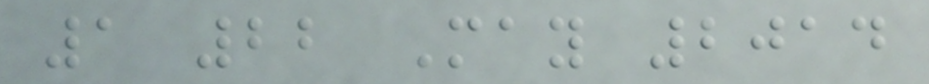1 22 May 2014
